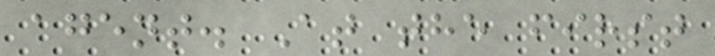agent. At the first
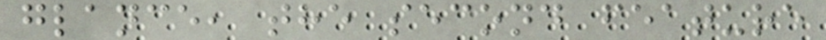glance, the second feature
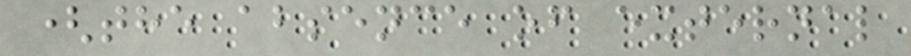(the absence of external
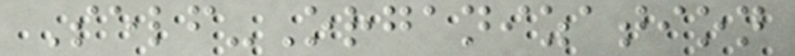Self-Organization
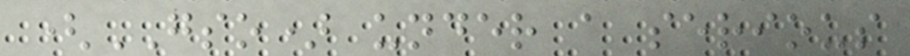(GSO) under a serious
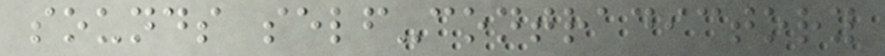sounds self-contradictory
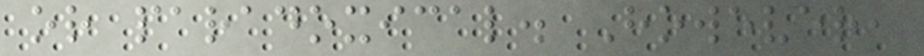or paradoxical. However,
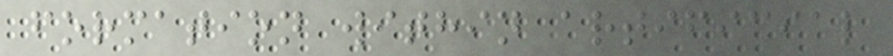formation within artificial
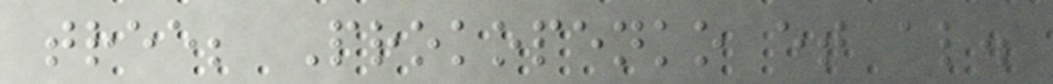tree; Prokopenko et al.
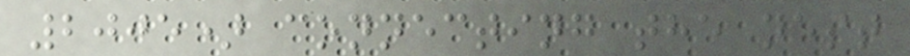2005) connecting the nest
